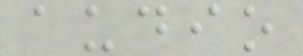audio
